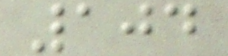104
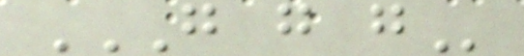G G G
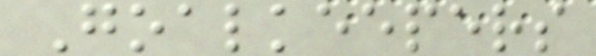Goalkeepers
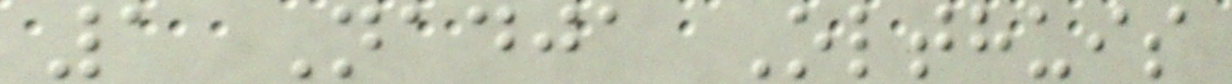1 Nadja Olthuis
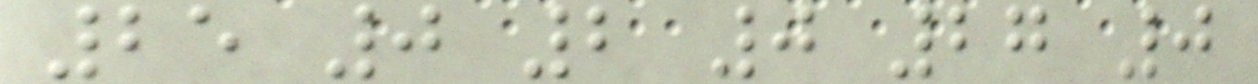25 0 2 0 27 0
